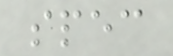spec
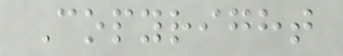Copyright
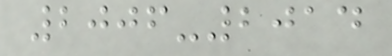2006-2014
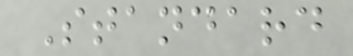Standard
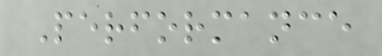Performance
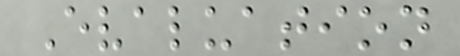Evaluation
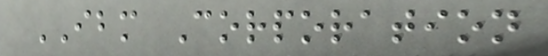IBM Corporation
